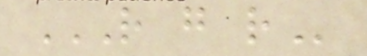R G R
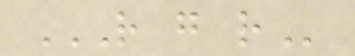R G R
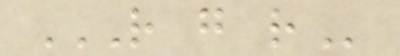R G R
